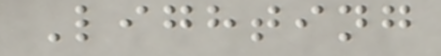Lighting
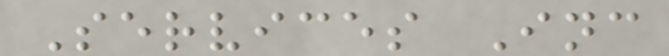Services Inc
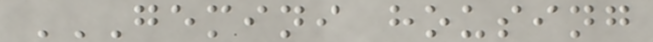GEMINI HOUSING
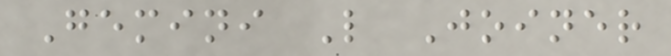Gemini L Joiner
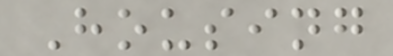Housing
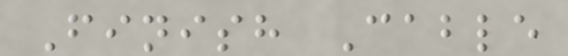Finish Cable
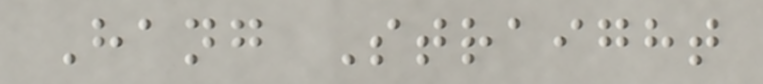Hang Straight
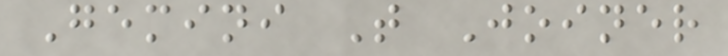Gemini T Joiner
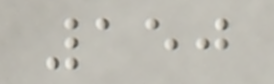150
